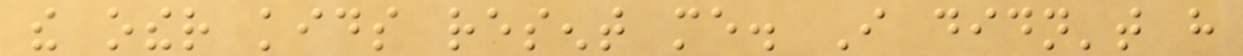the other kids resent me. I didn't have
